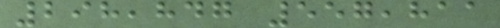298,847 557,811
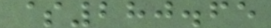$280.65
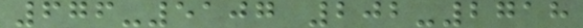676-5107 202-2718
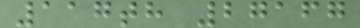117th 27167
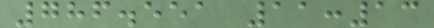786.551 11:13
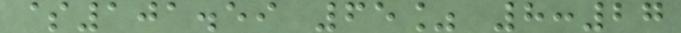$101.59 65% 8:27
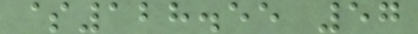$128.55 57
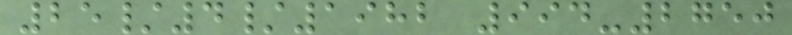25/4/1982 994-2750
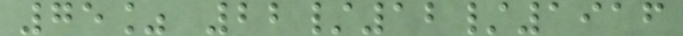75% 22/12/1916
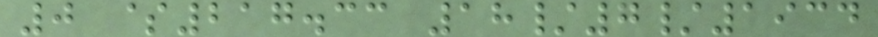0 $217.33 18/7/1934
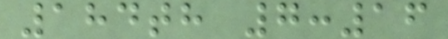184th 7:16
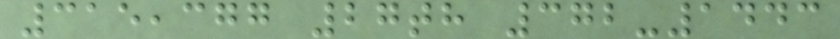315,377 27th 372-1443
